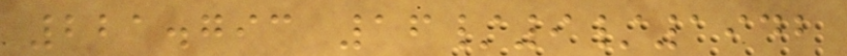221.793 16/9/1942
